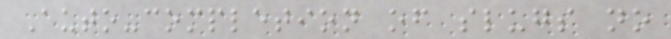Auto-completion of slugs no
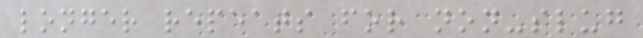longer repeats for non-slug
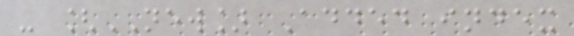- [NEW] Added index
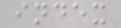index
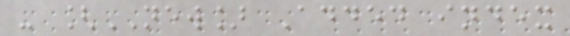- [NEW] Added index
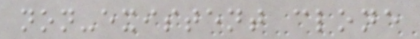non-existent clone
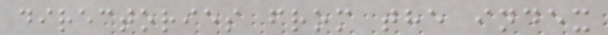directories from the index
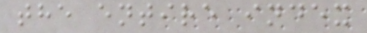the entire index
